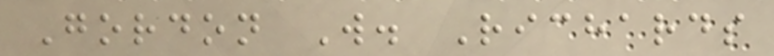Gordon W. Richards
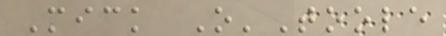Mick O'Toole
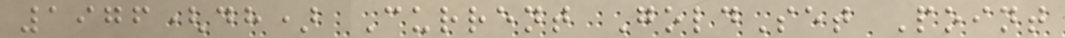1976(dh) Current GoldSet Point
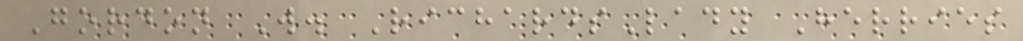Gordon W. RichardsLady Herries
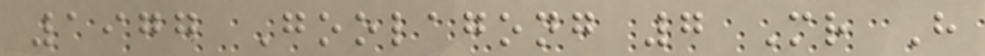1977 Goolagong 7 Mr H
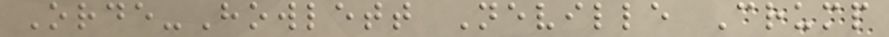Orde-Howlett Neville Crump
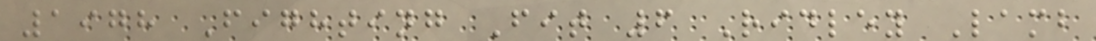1978 Fighting Fit 6 Ridley Lamb
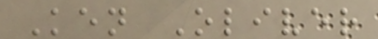Ken Oliver
